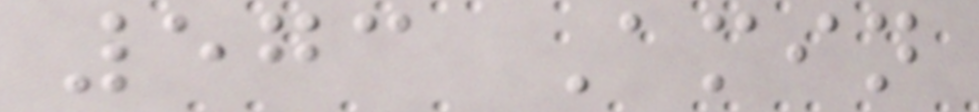573 Amin
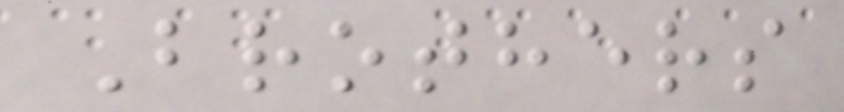Brothers
